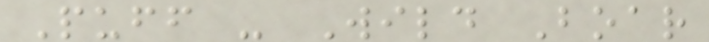Puff - Wild Boar
